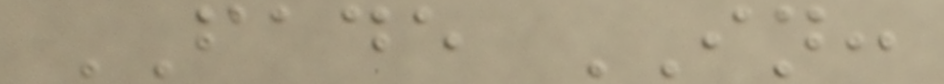FADE IN:
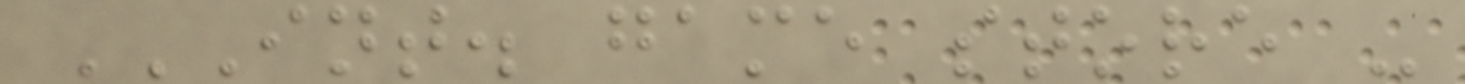INT. GAME STORE -
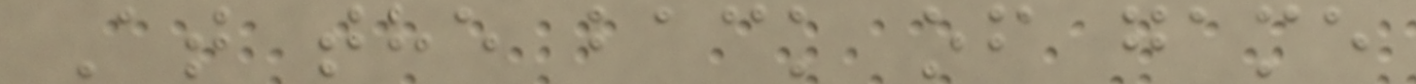At the back of game
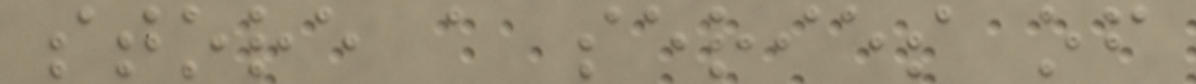store a series of
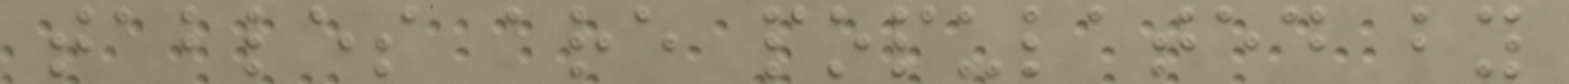tables are populated by
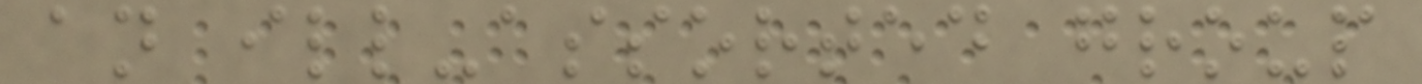an ill-assorted group
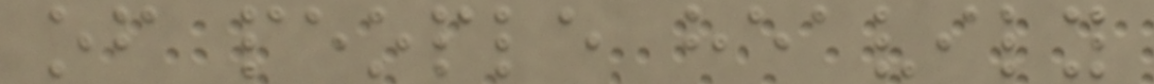of people heavily
